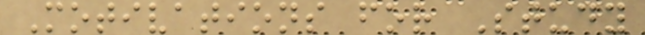Motivations for Study
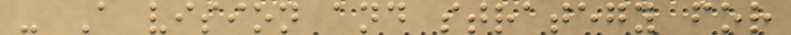- A vision and strategy for
